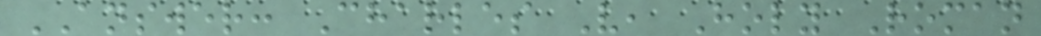ANSWER: Charles V, Holy Roman
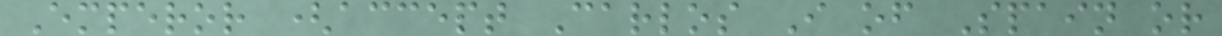Emperor (accept Carlos I of Spain or
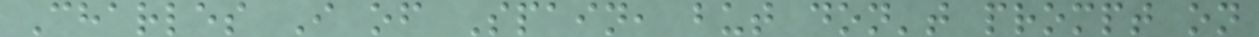Charles I of Spain, but don't prompt on
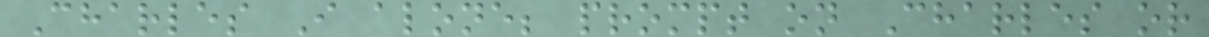Charles I alone; prompt on Charles or
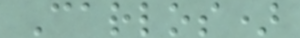Carlos)
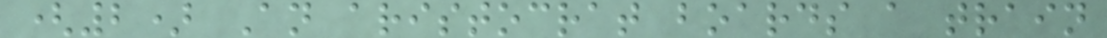(2) An aristocrat boards a train
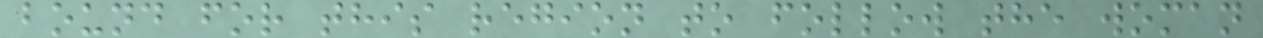bound for this region to follow the woman
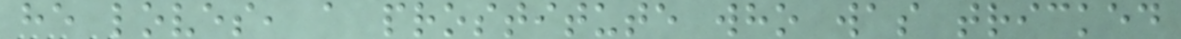he loves, a prostitute who was tricked
